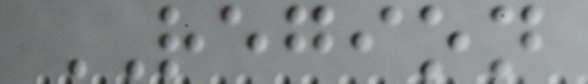REGION
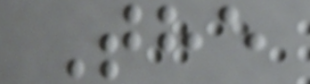The
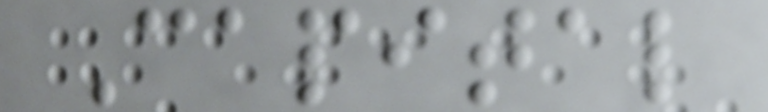Capital
